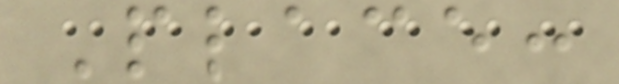Place:
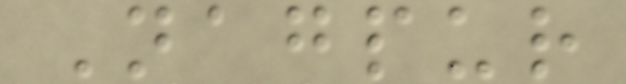Nagpur
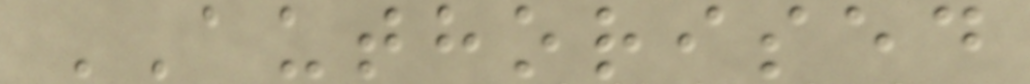AUTHORISED
